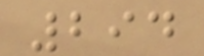294
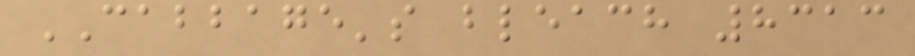CABBAGE's bleach 8313
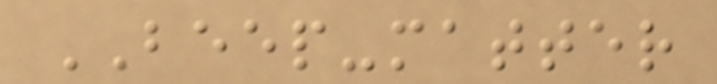BEEP-matter
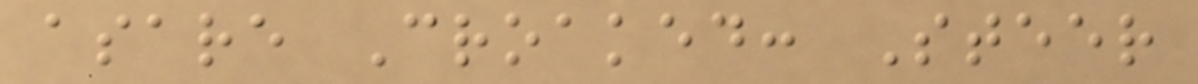asare Croaked: Steer
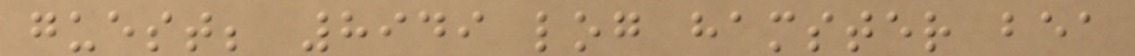guest; 8949 log hamster bea
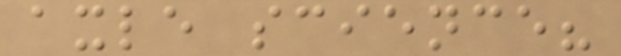axle science?
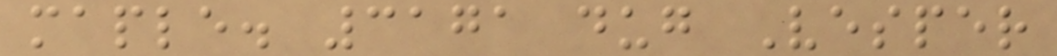maple. 3171 dug Vesper
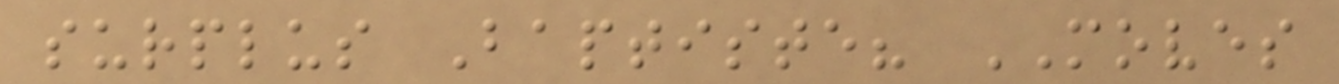surplus Baptiste? MOVES
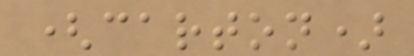(carton)
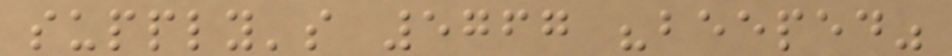supply's 5767 "beeped"
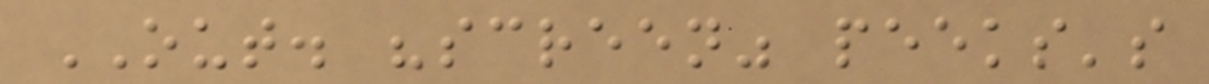OUT. "screen" peeks's
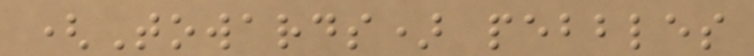(Towards) pebbles
